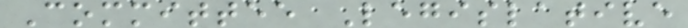Committee Legislative
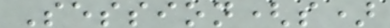Session(s)
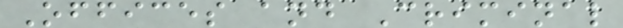Offices and Criminal
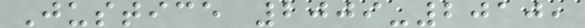Justice 2009-2010,
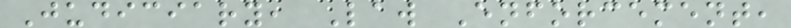Judiciary, Law Enforcement,
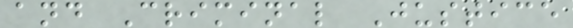and Criminal Justice
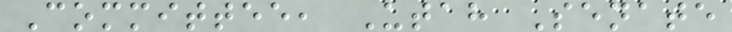Committee, Utah Senate
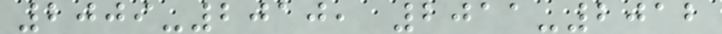2009-2010, 2011-2012
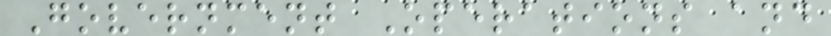Government Operations and
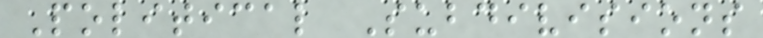Political Subdivisions
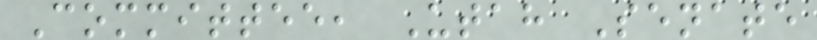Committee, Utah Senate
